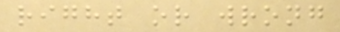right or wrong
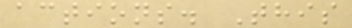actions. This
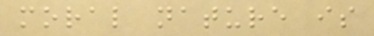moral nature is
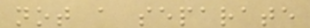not a separate
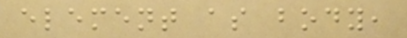element as body,
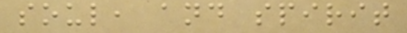soul, and spirit
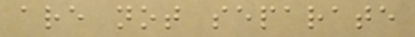are not separate
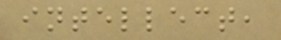intellect,
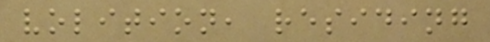volition, residing
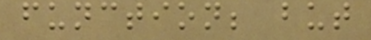function; but
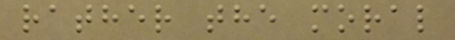rather the moral
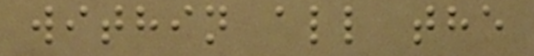within all the
